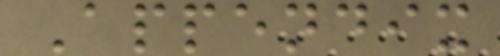Appendix
